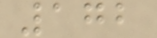172
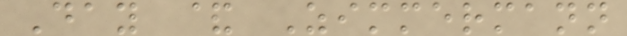Day & Zimmermann
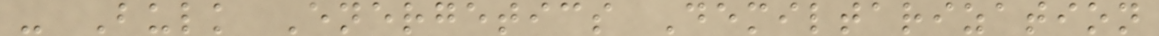- Bulk Energetics Demiltarization
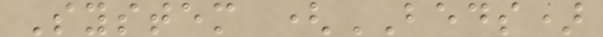System (BEDS)
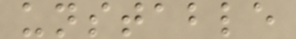unstable
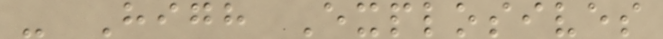- High Explosives
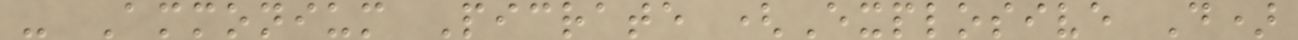- Ammonium Picrate (Explosive D)
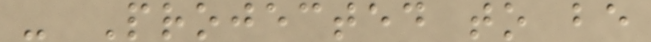- Projected to be
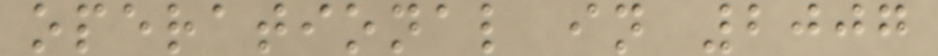operational in 2007
